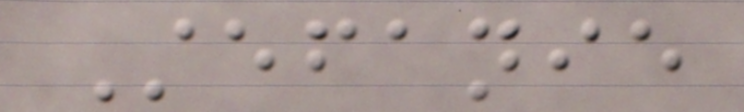Stefanie
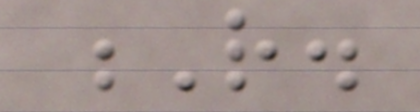R.
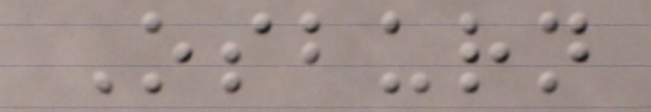Osburn
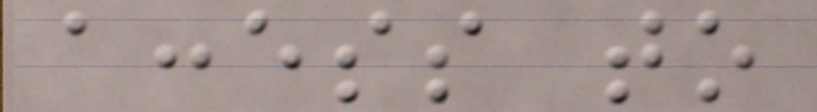access to
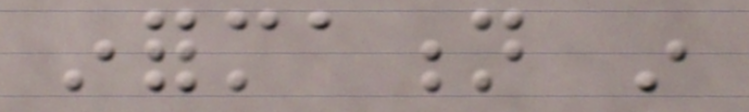information in
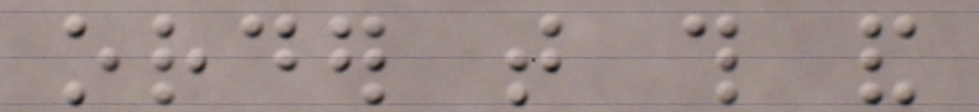order that this and
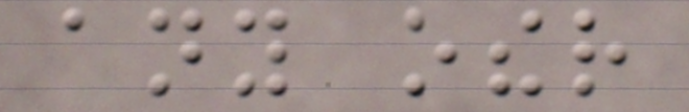any other
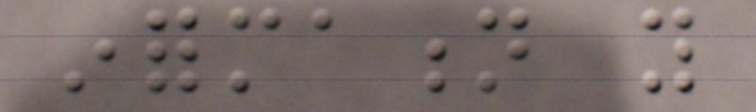information you
